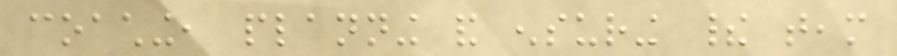coaching, planning and ensuring their team
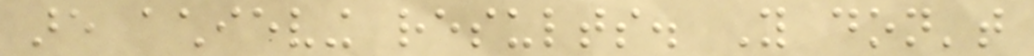are achieving results. You don't
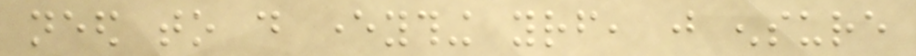need to do everything yourself, just ensure
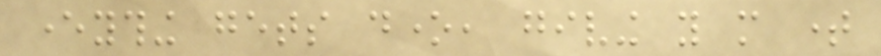everything gets done, giving you more time
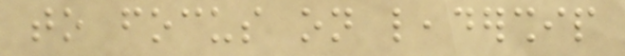to focus on leadership
